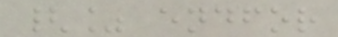{% endfor
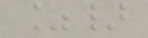%}
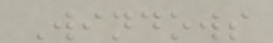Windows
